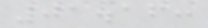01.16:
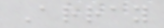Array
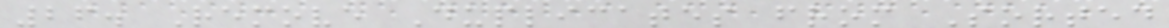26. Remove Duplicates from Sorted
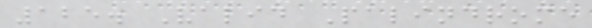125. Valid Palindrome
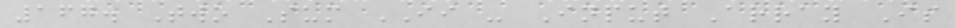167. Two Sum II - Input Array Is
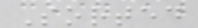Sorted
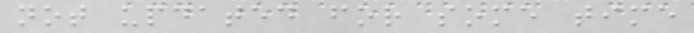not updated for some time
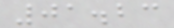01.23
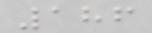186
